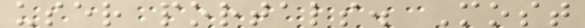user portals. Most
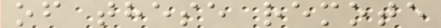of these remote
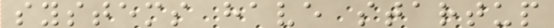systems have startup
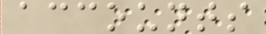accounts
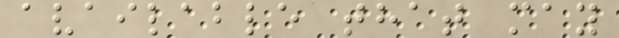available that may
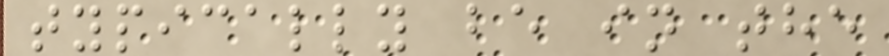typically be in the
